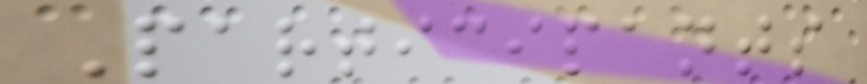Participants
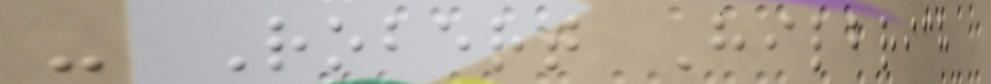- Robert Hilbrich
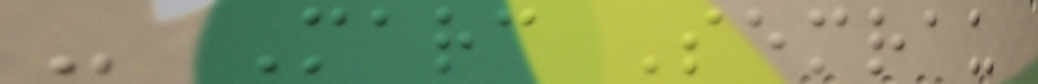- Marc Semrau
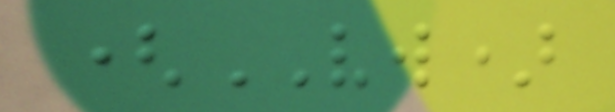(VW)
